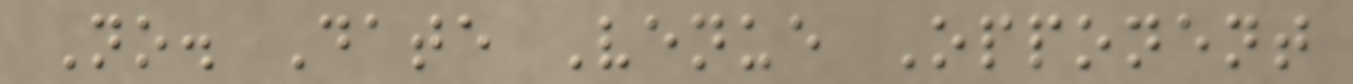No. Date Venue Opponent
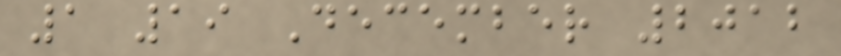1 19 December 2012
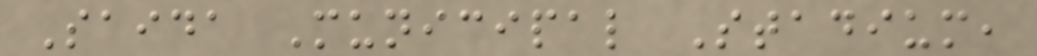Saida Municipal Stadium,
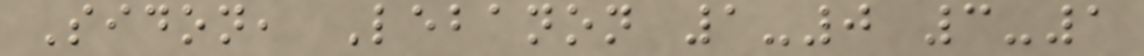Sidon, Lebanon 1-0 3-1
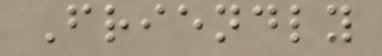Friendly
